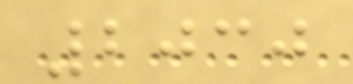2030
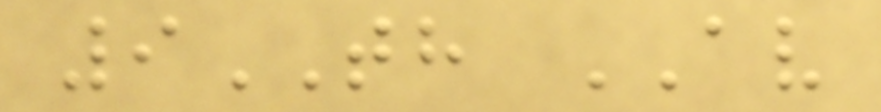9TH AV
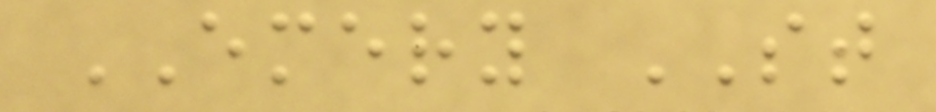EMERY ST
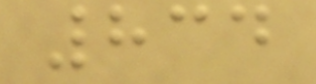834
